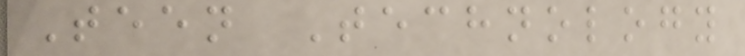Teen Technology
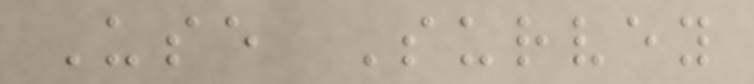Use Survey
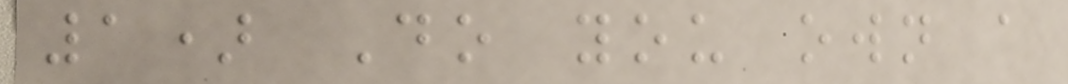1) Do you own a
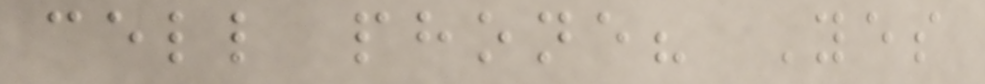cell phone? Yes
